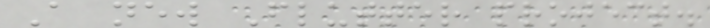A new Flutter project.
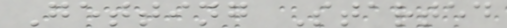Getting Started
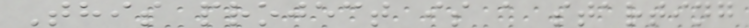This project is a starting
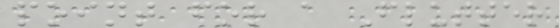point for a Flutter
